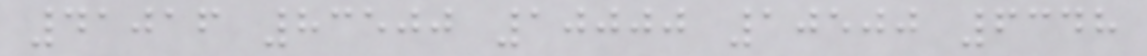41016 83500 10000 10500 6348
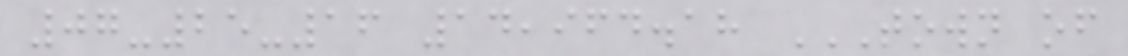07-25-16 14,964.18 TOWN OF
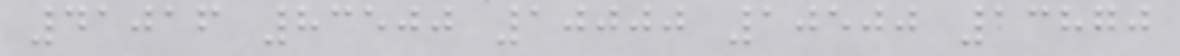41016 83500 10000 10500 13870
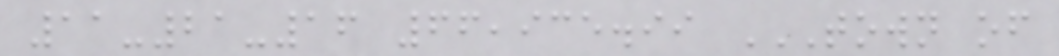11-21-16 66,935.99 TOWN OF
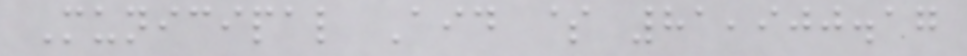Municipal Aid $ 81,900.17
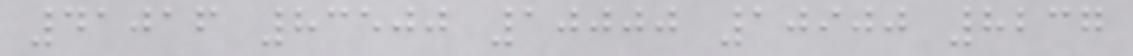41016 83500 10000 10900 8237
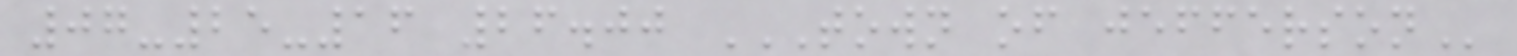07-25-16 26.00 TOWN OF JEFFERSON
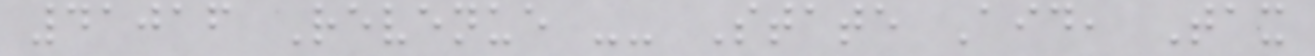41016 Revenue -- State Aid, Tax
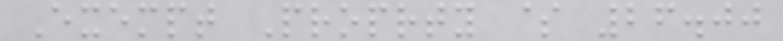Exempt Proprty $ 26.00
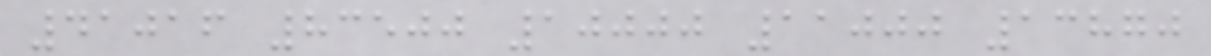41016 83500 10000 11000 13870
